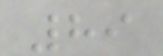89
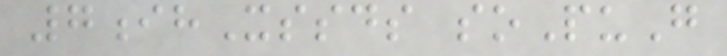7ihXssds soPuG
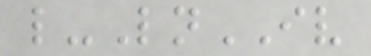l-LnIV
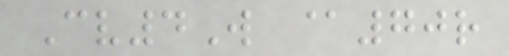Cv4W @70r
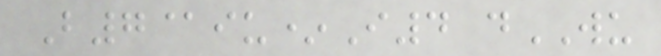B7@iu*I4 dWU
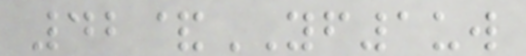42&YF1uw
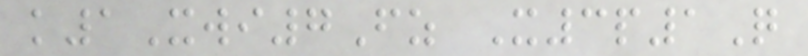k1Xwi7Fz X3p1Q
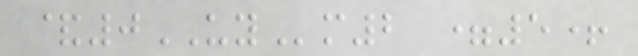&0UYm2 =5+
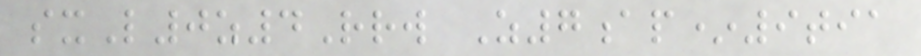sxL0z4Rrw Z7ap*9tia
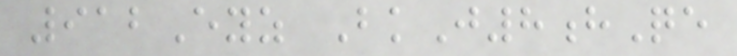912Eyz BkJ8hQe
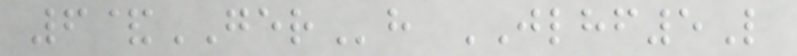6&GERh JLHF5L
